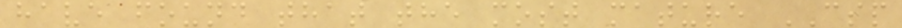have found that the most mature CSP
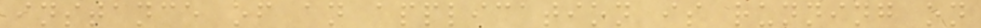instance of an application is running on
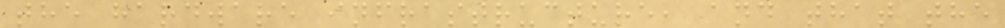the hardware infrastructure, and that the
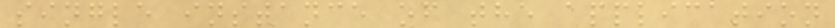single instance of the application
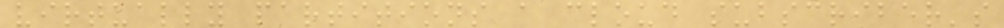virtually partitions a cloud subscriber's
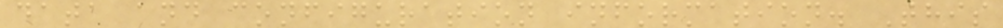data and configuration information. This
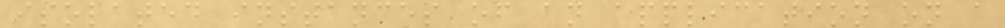isolated instances of an application on a
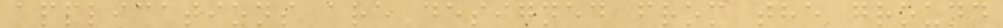applications are designed from the ground
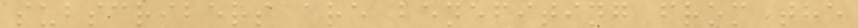subscribers are benefiting from the
